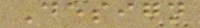Design
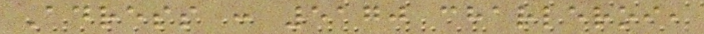Adress : 5170 charleroi,
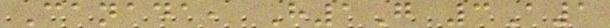Canada, H1G 3A1
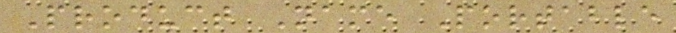Product Name Portable
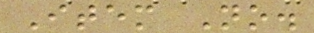Item No.
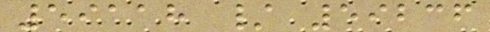59118 / 59236
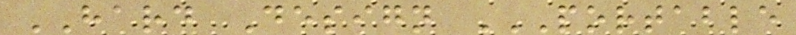HARD Design PORTABLE
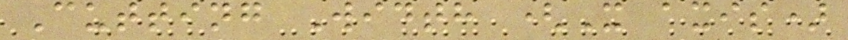Cutting Width (X axis)
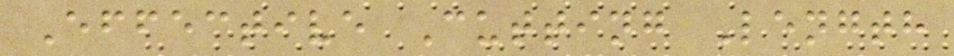Effective Cutting Length
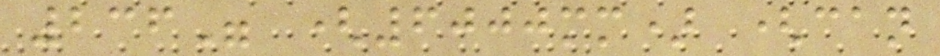236" (6000mm) (can
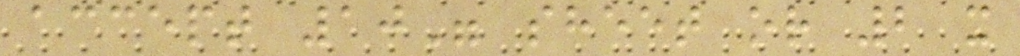accept 10" sheet or 2 x
